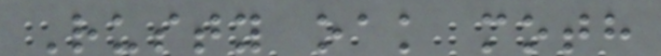Rusty oak moth
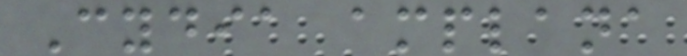Cydia amplana
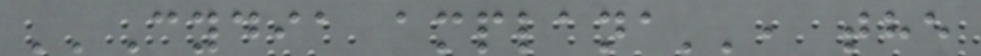''Cydia amplana'', the
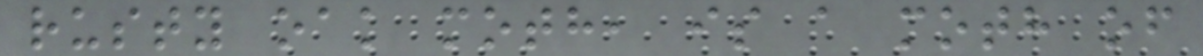rusty oak moth, is a moth of
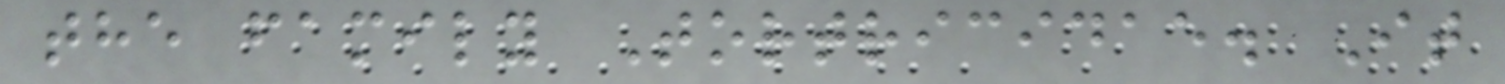the family Tortricidae. It
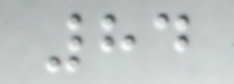84
